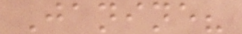Janine?
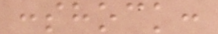:shock:
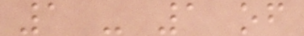1 - 1 of
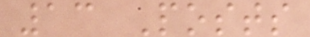13 Posts
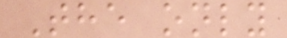The only
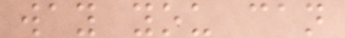way you can
